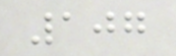107
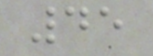45
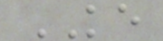KE
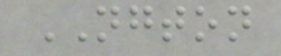NGTON
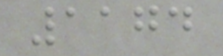1174
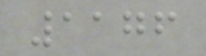1176
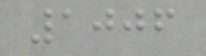1006
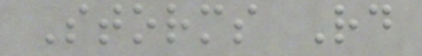Storms Rd
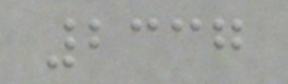2337
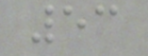53
